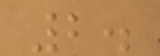2.
